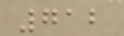712
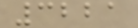3221
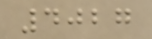4027
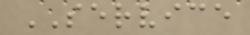SERVICE
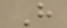H
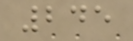245
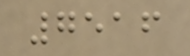7516
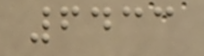6433
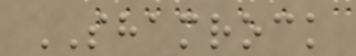SHAMROCK
